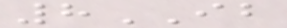8IB
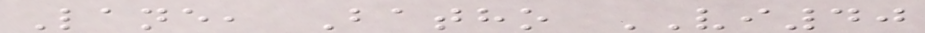Lane, Batho VI40
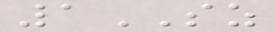1SZ
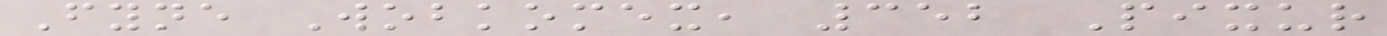Fyne Wobkomex, 352 Pixur
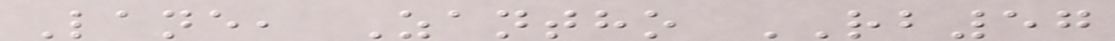Lane, Zantho RB57
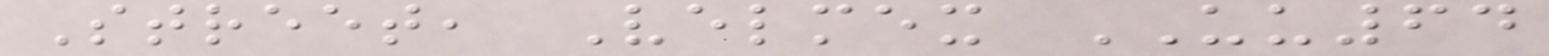Street, Velmex UU64
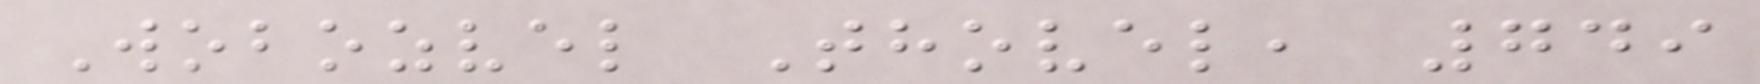Wobozvel Thovel, 749
